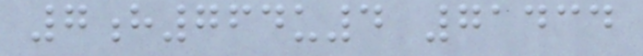7h764u4 71434
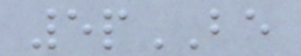5pBE
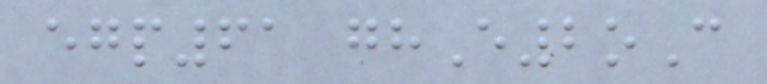egp61 ghE2oC
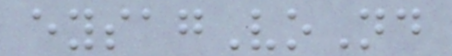eysagVoNd
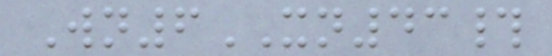Wn6XN43#
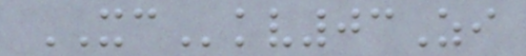XCkv03Zi
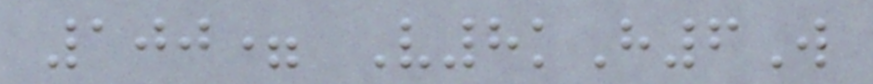100= V8kH6W
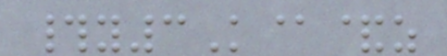#y3K@&z
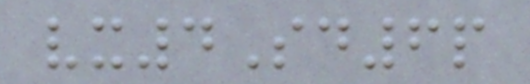vx4Sd6p
